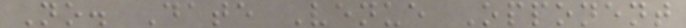No. Date Venue Opponent
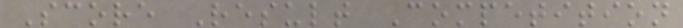Score Result Competition
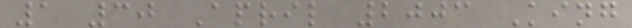1 30 April 2003 King
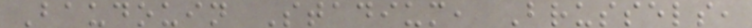Baudouin Stadium, Brussels,
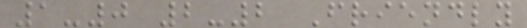1-0 2-2 Friendly
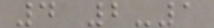4 2-1
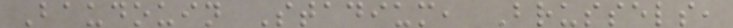Baudouin Stadium, Brussels,
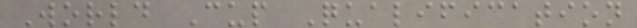World Cup Qualification
